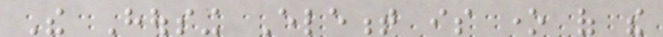The Housing Element is one of the
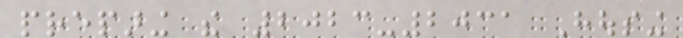preparing the 2023-2031 Housing
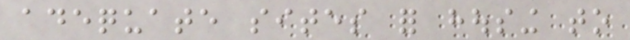adequate sites for housing to
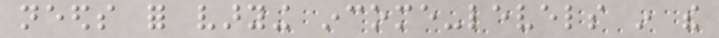needs for varying income-levels in the
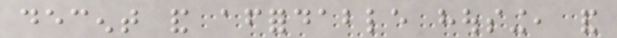decent and affordable housing, and
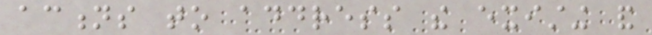actions to address the existing and
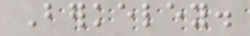Berkeley.
